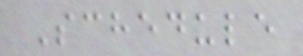Schedule
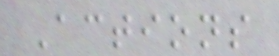Actions
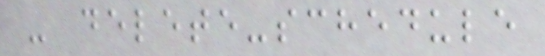- delete-schedule
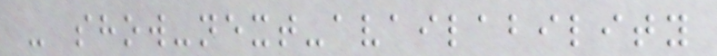- show-next-availability
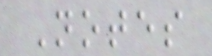Notes
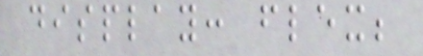display: flex;
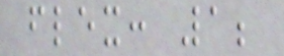flex: 1;
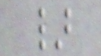}
